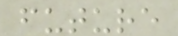future
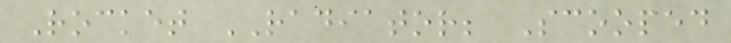Rocket RADIATOR; Scooped
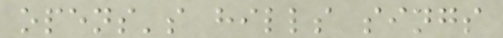opens's hills sings
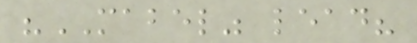"MABEL" lead?
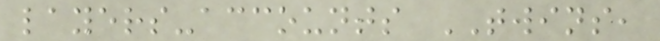layers-accounts TWINS,
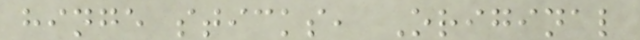hinge sticks, Original
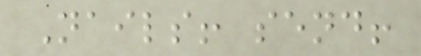Nails! send!
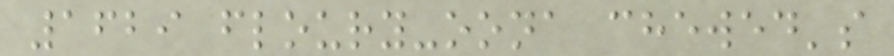1629 floury-oona chewed's
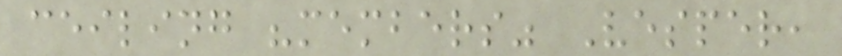ceiling "members" Vesper,
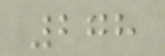278
